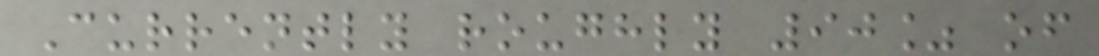Currently roughly 90% of
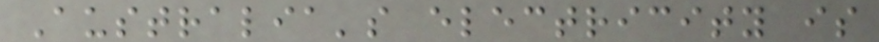Australia's electricity is
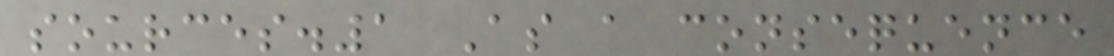sources.1 As a consequence
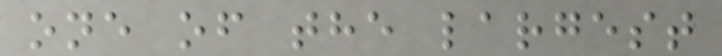one of the largest
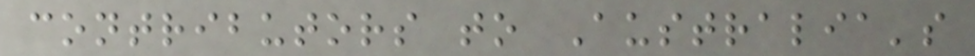contributors to Australia's
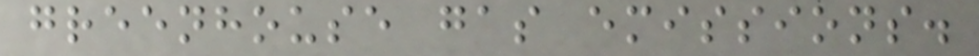greenhouse gas emissions.
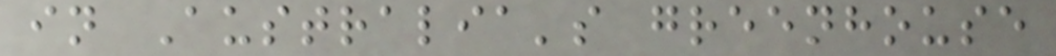in Australia's greenhouse
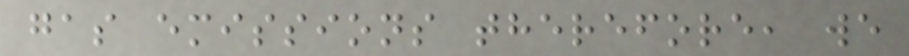gas emissions therefore, we
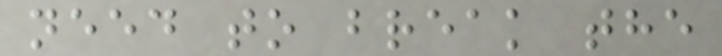need to break the
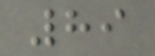89
